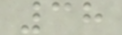38
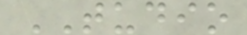TUDIO
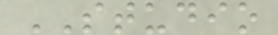STUDIO
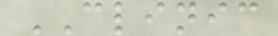CLINIC
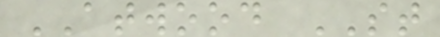ATWOOD ST
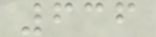636
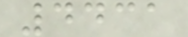4431
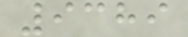9389
